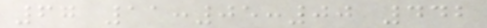67 11:05:00 442
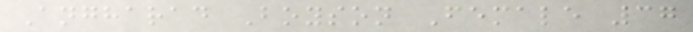Angharad Boyson Female 37
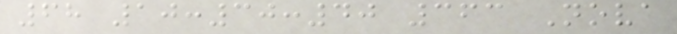68 10:30:40 363 Nova
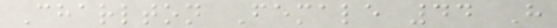Charlton Female 44 H
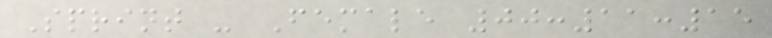Sprint - Female 00:11:15
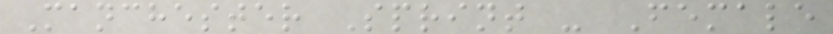Manchester Sprint - Female
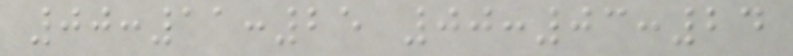00:11:25 00:03:24
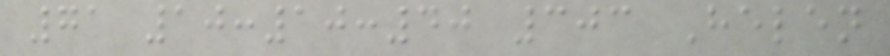71 10:10:40 303 Helen
